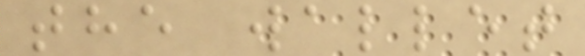the wallet
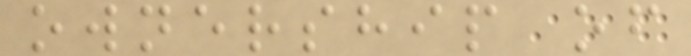ownership of
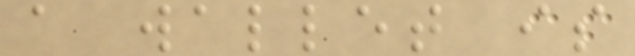a wallet is
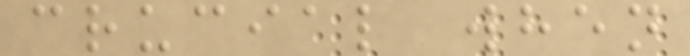crucial when
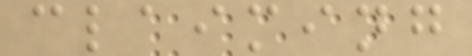claiming
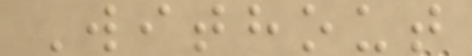Without
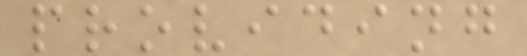providing
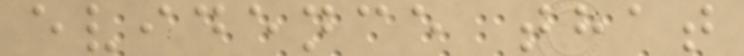evidence that
